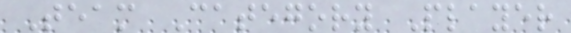Team Category Player
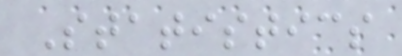Statistics
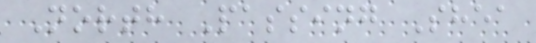North Passing Shea
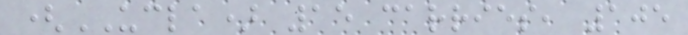(UCLA) 15 carries, 105
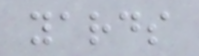yards
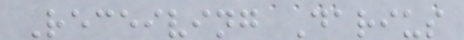Receiving Darius
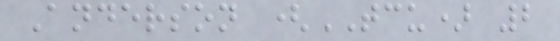Anderson (TCU) 2
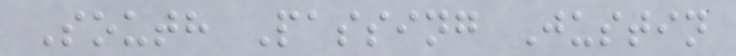South Passing Justin
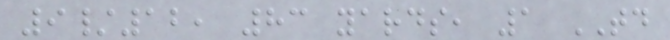9/12, 83 yards, 1 TD
